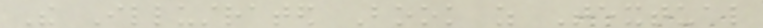The Illustrated Book as Textual
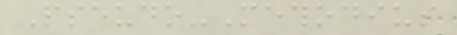Pseudo-Methodius
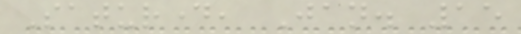Saturday, Jan. 15
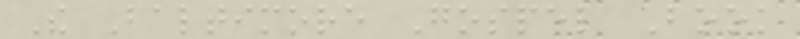The Baltimore Gospel Book
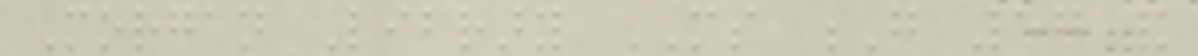Morgan Library MS G 57 and
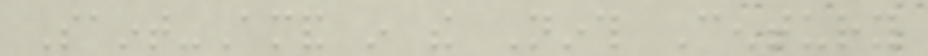Saint-Amand in the Ninth Century
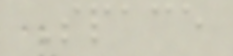Space
